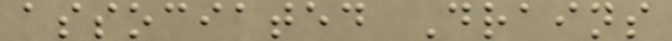associated Drains
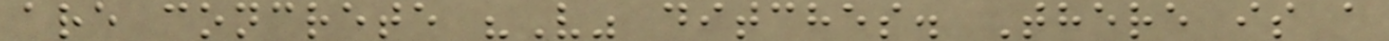are concrete "V" ditches. There is a
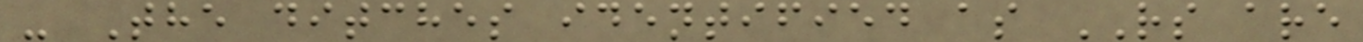- The ditches identified as RS are
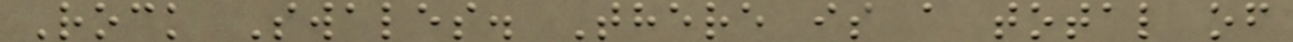Rock Swales. There is a total of
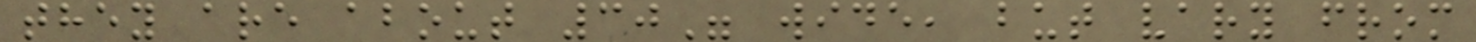they are about 30" wide, but vary from
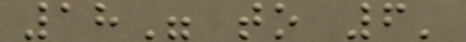18" to 6'
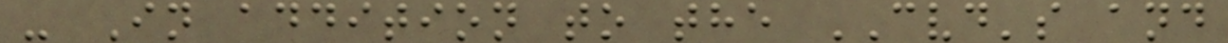- In addition to the CVD's and
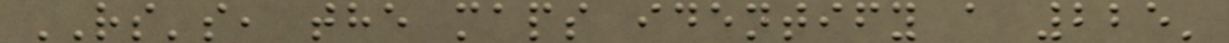RS's, the maps identify a 225'
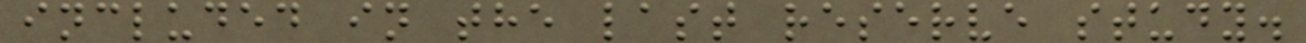included in the last reserve study.
